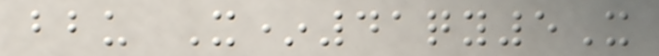bbu X*41qy5X
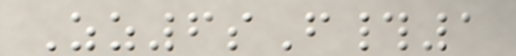Zz6sF#1
